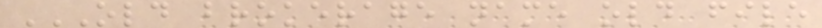OLD BROKERAGE NAME OLD FILE
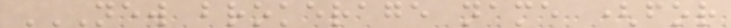NEW BROKERAGE NAME (FOR
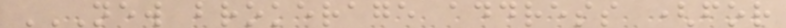NEW BROKERAGE ADDRESS (FOR
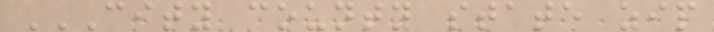CITY COUNTY STATE ZIP
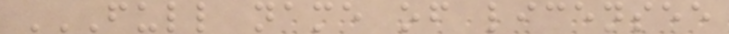FULL NAME OF LICENSEE
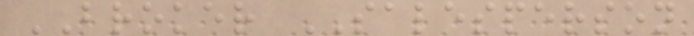BROKER SALESPERSON
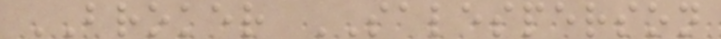BROKER SALESPERSON
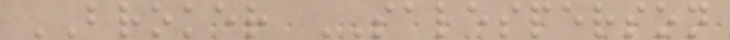BROKER SALESPERSON
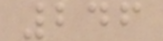246
